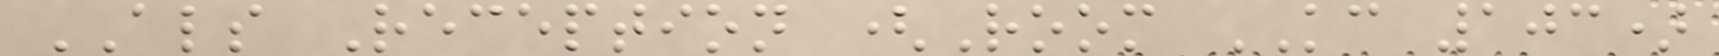ALS Reception (Room KC 103)
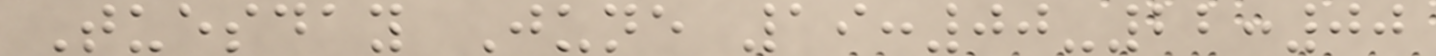Tuesday June 19:00-22:00
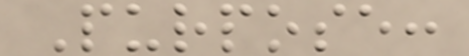Purpose:
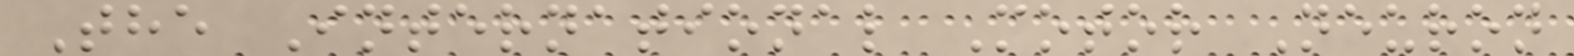The International Motor Neuron
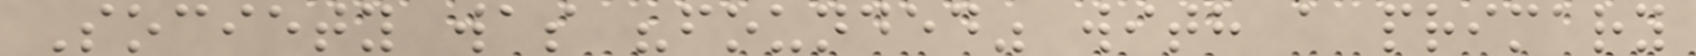Society was "founded" with a primary
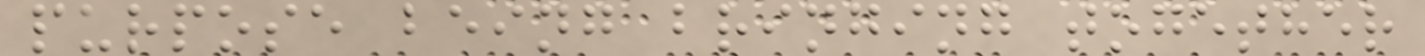purpose being bringing together
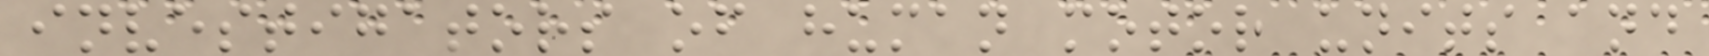investigators of human motor units and
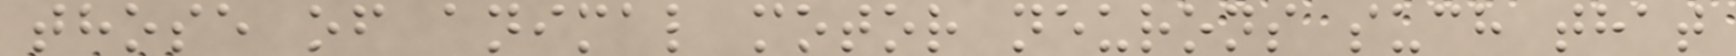those of animal motor neurons such that
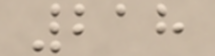218
